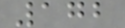172
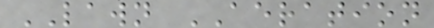LAWN AERATION
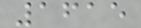1615
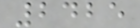2425
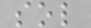sol
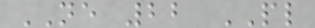NE 22 PL
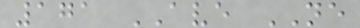171 AVE NE
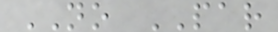NO PAR
